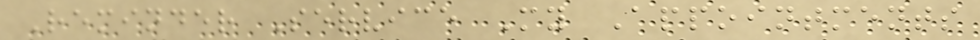Reminder Service My Appointments
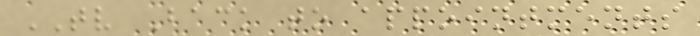TV Back to appointments
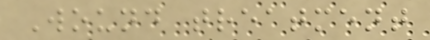Wound treatment
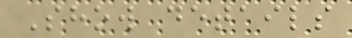Show details
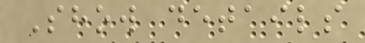Show details
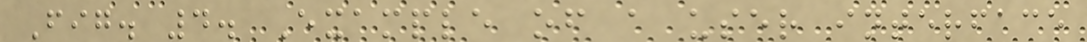Fig. 4. Example of a user interface
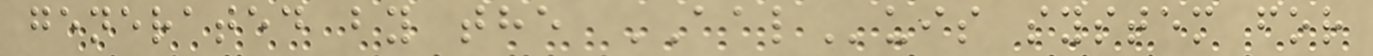generated by the AALuis system for
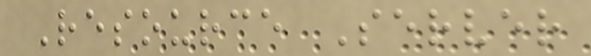Resource Server
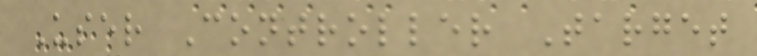User Controller Target
